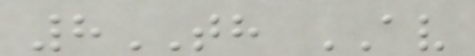8TH AV
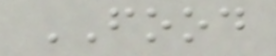FOOD
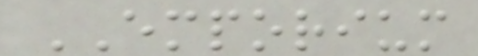EMPORIUM
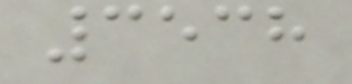3538
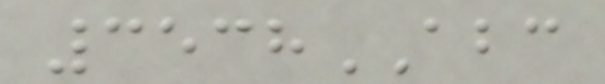3538ABC
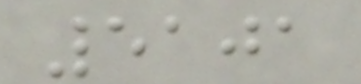5101
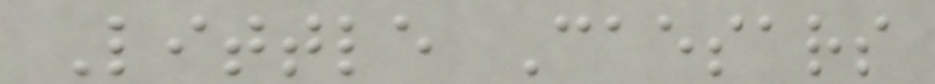Little Caesars
